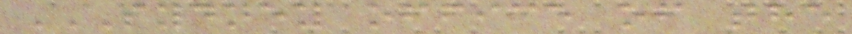SYDNEY OFFICE OF THE
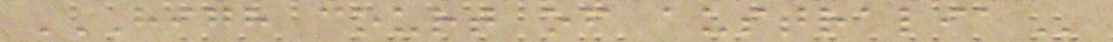HIGH COURT OF AUSTRALIA
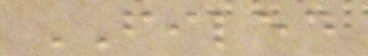FILED
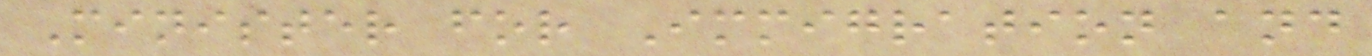Minister for Immigration and
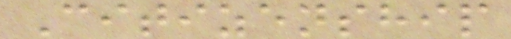Citizenship
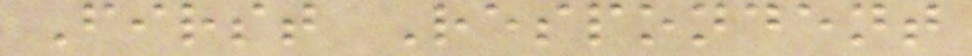First Respondent
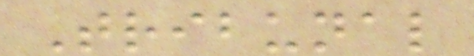Tribunal
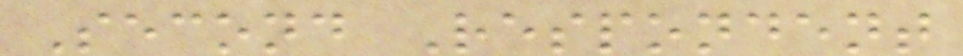Second Respondent
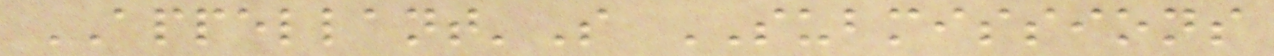APPELLANT'S SUBMISSIONS
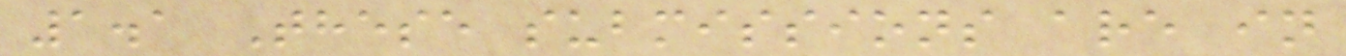1.1 These submissions are in
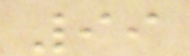99
